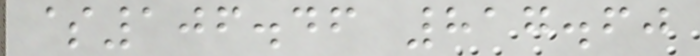$106.46 817.60
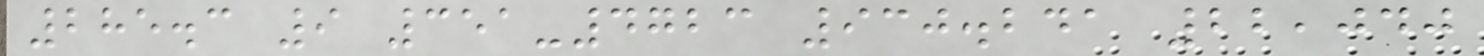285.3 9 351-4723 930.241 22,040
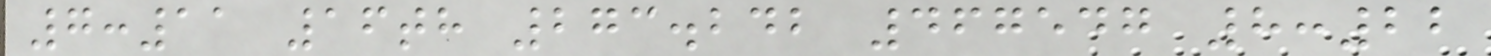7:11 16th 273.242 467547 8:22
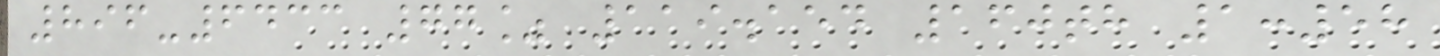896-6433 77% 119.154 160th 1:58
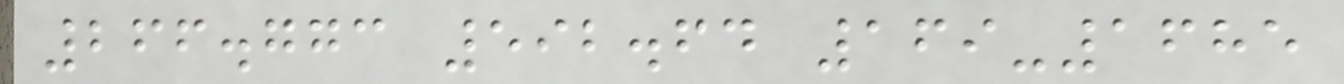266.773 592.64 169-1685
